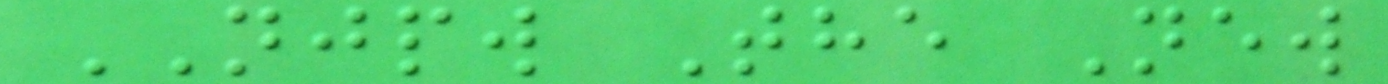NJPW The New
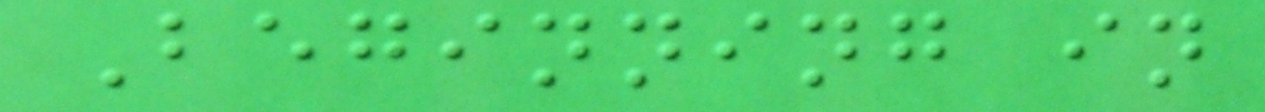Beginning in
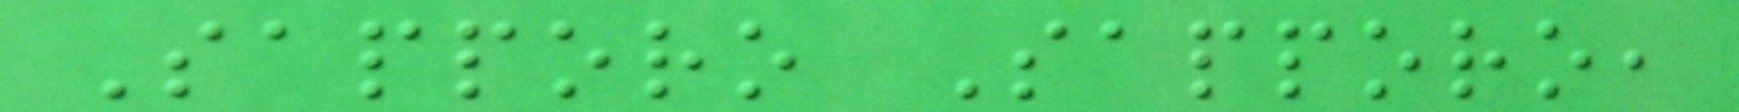Sapporo Sapporo,
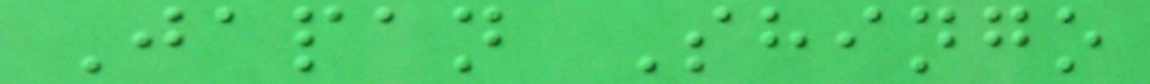Japan Shingo
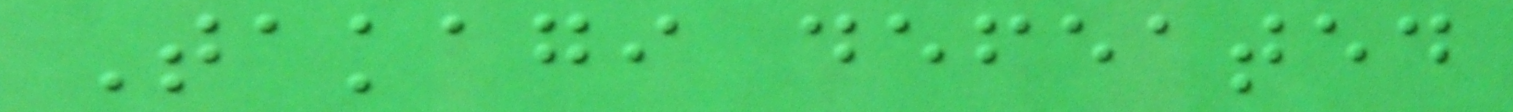Takagi defeated
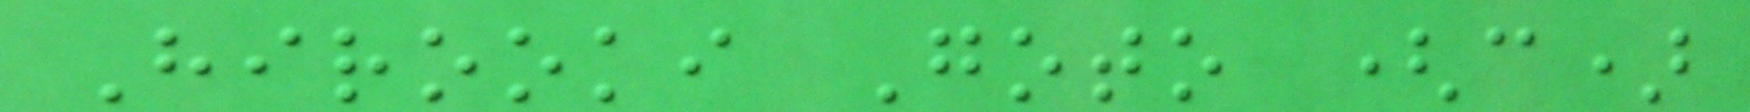Hirooki Goto (c)
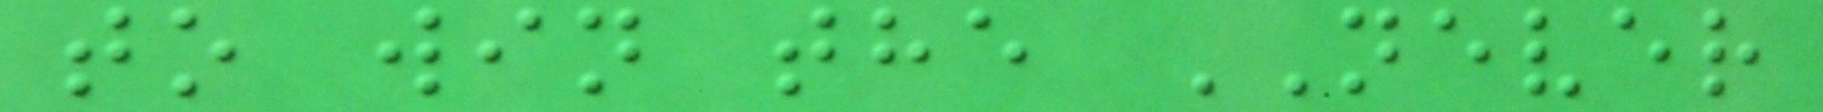to win the NEVER
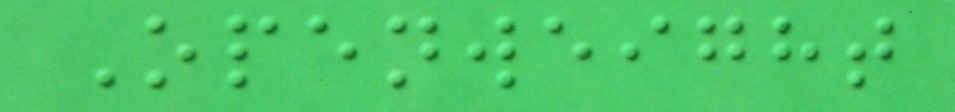Openweight
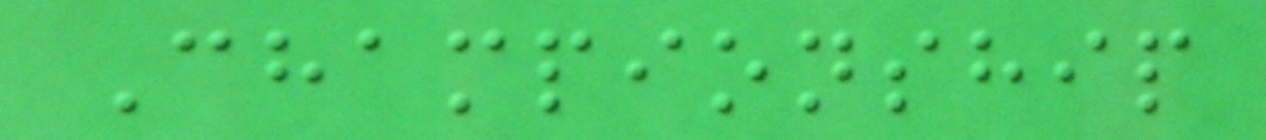Championship
